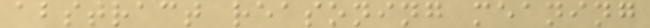abstract reasoning meaning
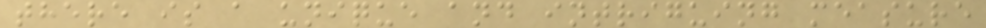there is a unique and intriguing measure
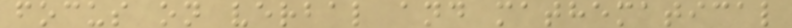focus on verbal and mathematical
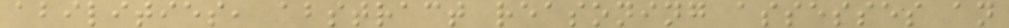abilities, abstract reasoning assesses an
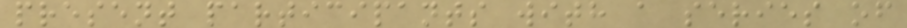present participants with a series of
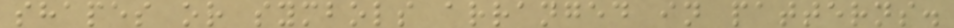shapes or symbols arranged in patterns.
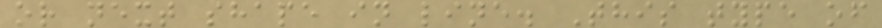or next shape in line. This type of
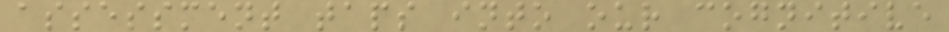assessment taps into our cognitive
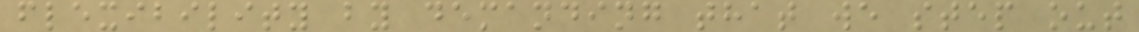flexibility by demanding that we step out
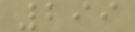299
